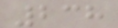238
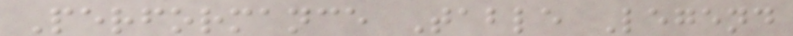Performance Table Legend
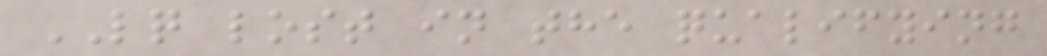LQ lost in the qualifying
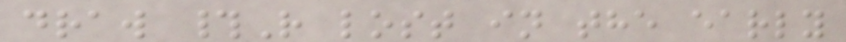draw #R lost in the early
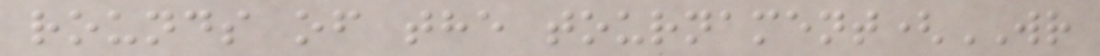rounds of the tournament(WR
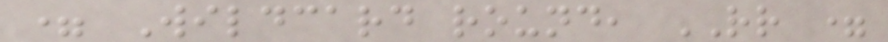= Wildcard round, RR =
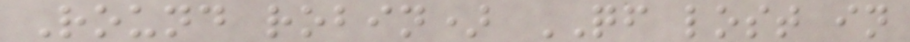Round robin) QF lost in
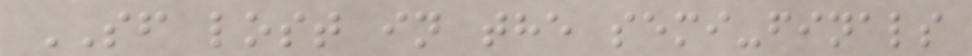SF lost in the semi-finals
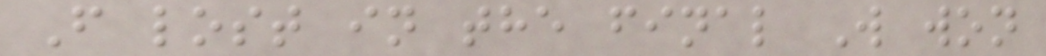F lost in the final W won
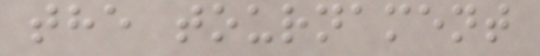the tournament
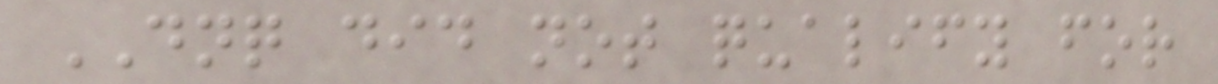DNQ did not qualify for
